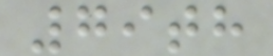79th
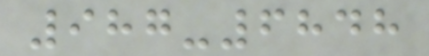987-6848
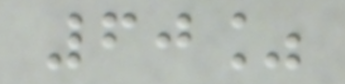60%
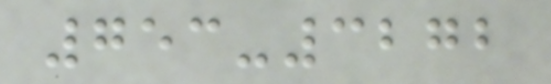753-3272
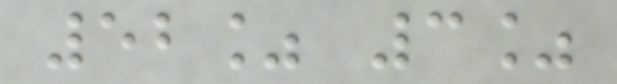52% 3%
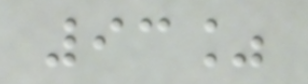93%
